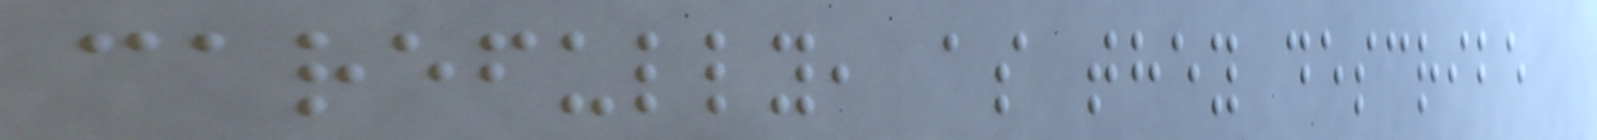carefully, as they describe
